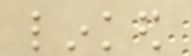linked
